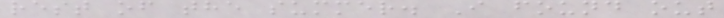rest of the summer. I found out
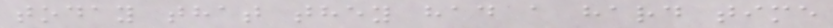today that they had a hard time
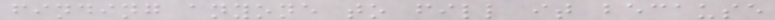finding anyone to fill it because
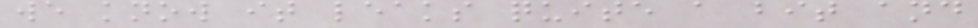we know it leaks quite a bit and
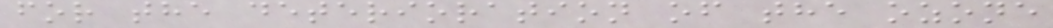for the deterioration of the ozone
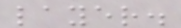layer.
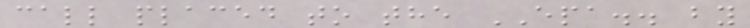call placed to the EPA.. by
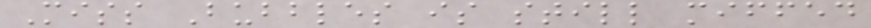Miss Bubbles is still miffed
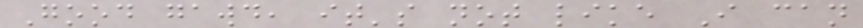Good gawd, it's not like I can
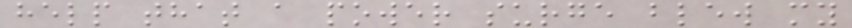help that a power surge blew my
